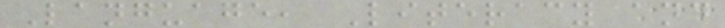Language, Literacy and
